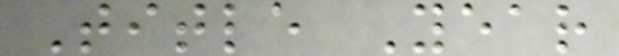Title Year
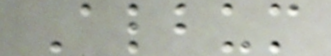Album
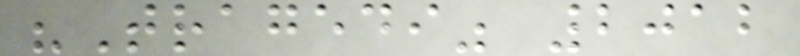"Tragedi" 2012
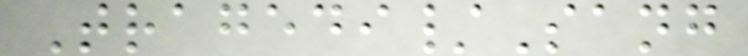Tragedi/Sang
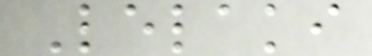Lelaki
